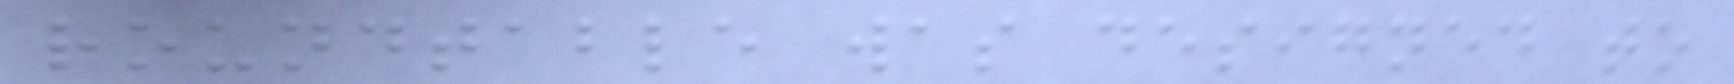roundtable was designed to
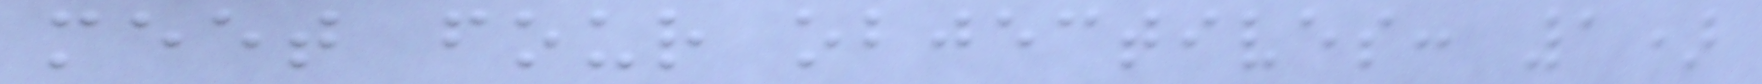meet four objectives: 1)
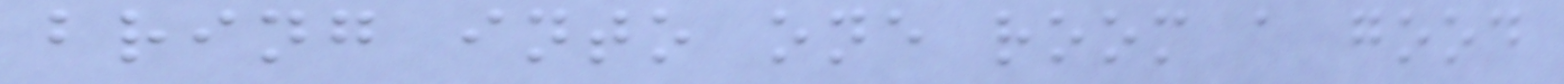bring into one room a good
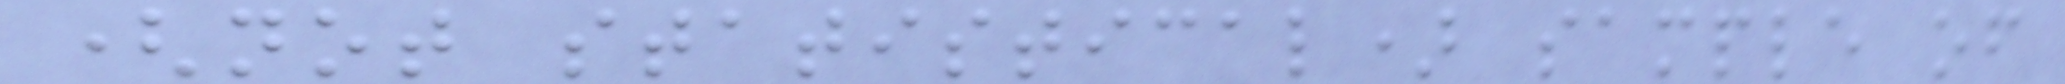(not statistical) sample of
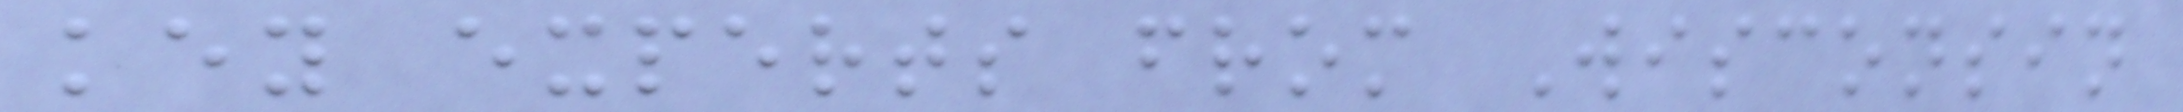key experts from Wisconsin
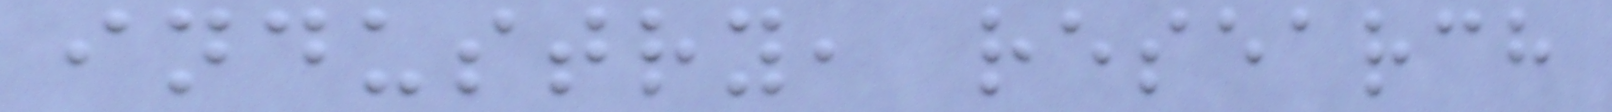industry, research
